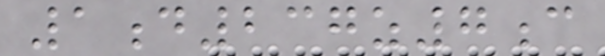1d237z7c
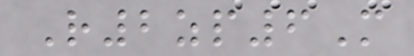R2zp6M
